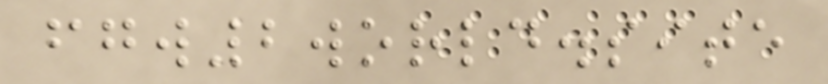fgw2world.site
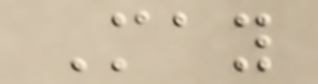May
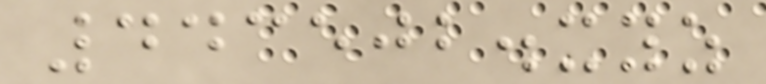443502.xyz
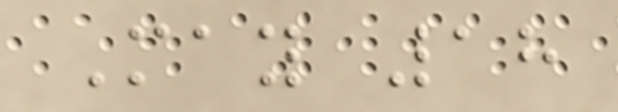May 18
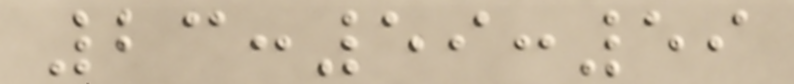23:59:59
